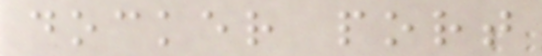docker port
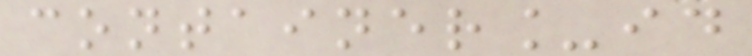container_id
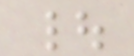|
